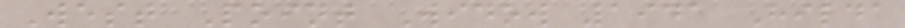West Point Widow 1941 Hilda
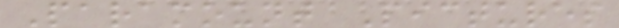Paramount Pictures
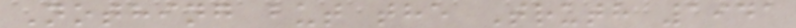Nothing but the Truth 1941
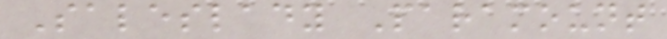Saleslady Paramount
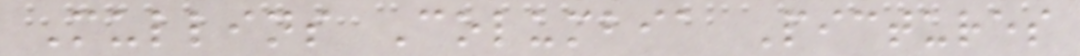Mullins Columbia Pictures
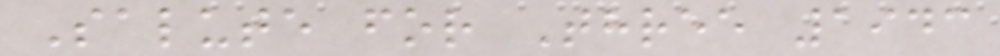Salute for Three 1943
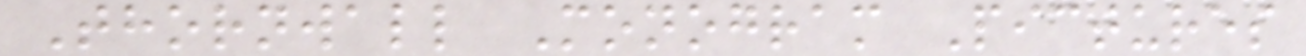Thornwall Monogram Pictures
